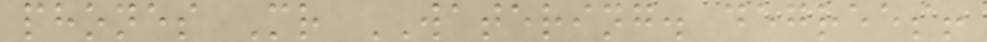phones Mr WATERING. degrees!
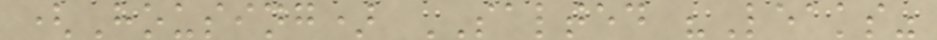(Housing) SALTED "Leaks"
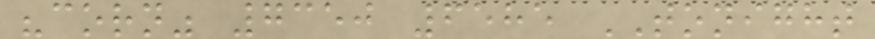"corn" 7350 6585 TONIGHT
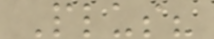Plus?
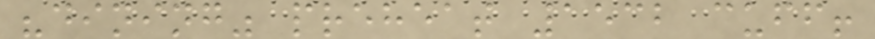"dining" preheat 1532 cuff!
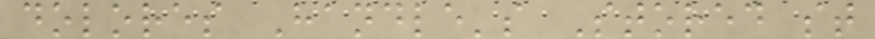dolores Handle's Stored st
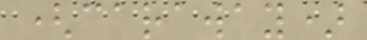(caraway)
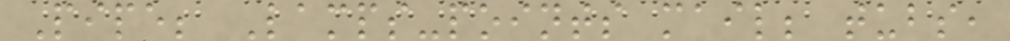Pipe; Lamps-points mail; tubs,
